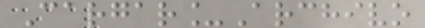Cargar_Archivo
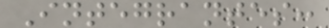Integrantes:
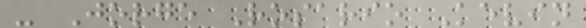- Jorge Rosario Kevin
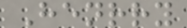Henrry
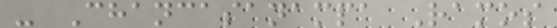- Chancasanampa Ramos
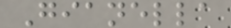Gianella
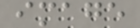image
